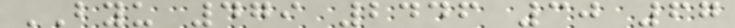BYU 479 2446 30 67
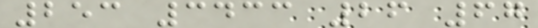253 3433 26 67
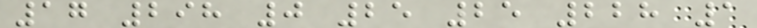17 298 0 25 25 228 1
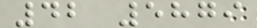42 5879
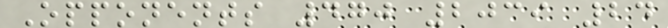Opponents 470 2039 24
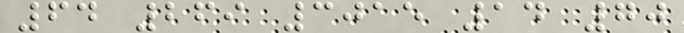64 269 3015 14 70
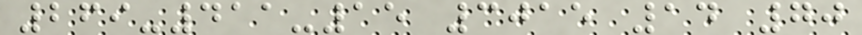269-411-15 3015 14 70
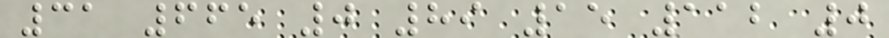31 665 0 89 15 112 0
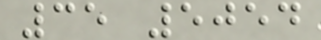35 5054
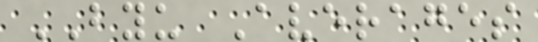BYU Averages
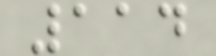114
